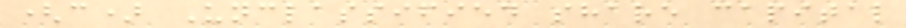(c) Unclassified share capital
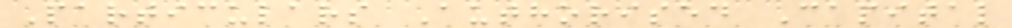Particulars Authorised Capital
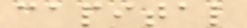capital
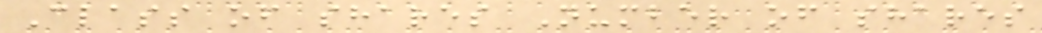Class of shares Number of shares
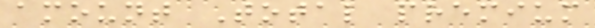amount Total premium
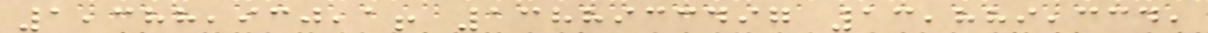1,388,930,1! 1388933497 13,889,334,
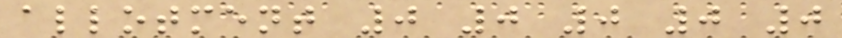allotment 0 0 0 0 0
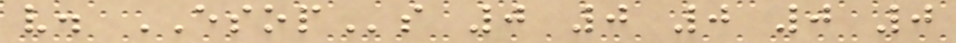v. ESOPs 0 0 0 0 0
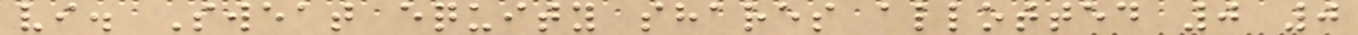vi. Sweat equity shares allotted 0 0
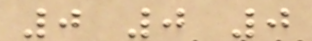0 0 0
